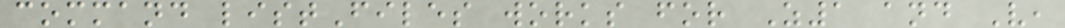command listFiles works for Z1 and V,
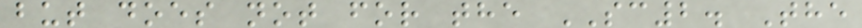but does not for the SC2. The
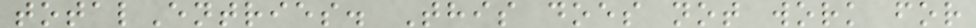totalEntries. This does not work for
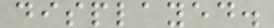displayed.
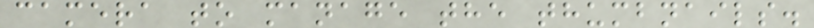camera to manage the thumbnails.
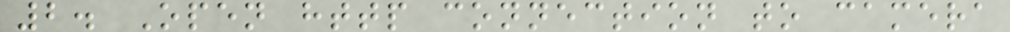2. Open http connection to camera
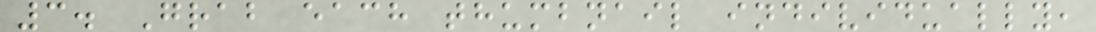3. Grab each thumbnail individually,
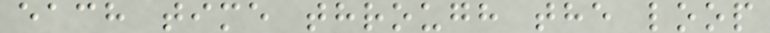each time through the loop
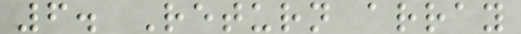6. Return array
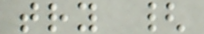try {
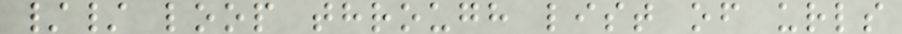// loop through list of urls
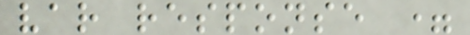var response =
